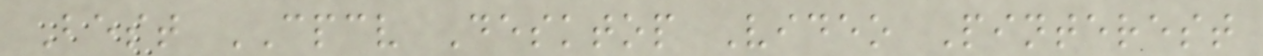Best CPCV Desktop Video Pinterest
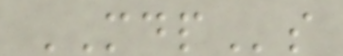MDPs
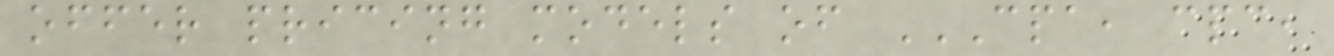offer pricing models of CPA, CPC,
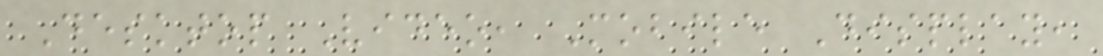Desktop Video, Mobile Display,
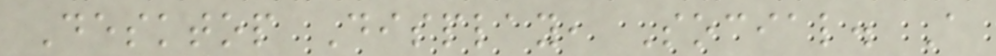Desktop Display, Social. A
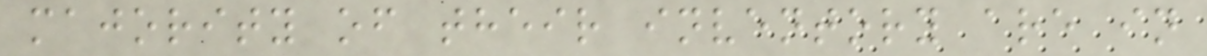majority of their inventory are in
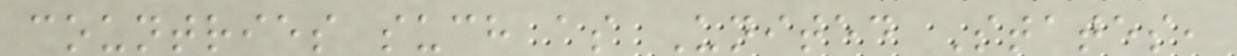countries such as United States,
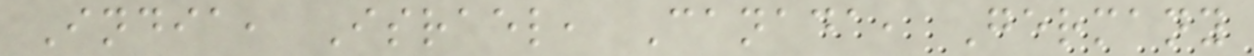India, Israel, Canada, Germany
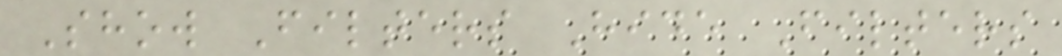Show Filters Hide Filters
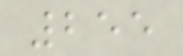255
